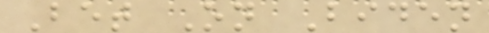Bet On Biden
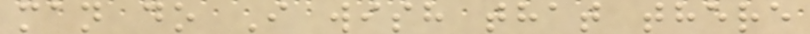man do I wish that there
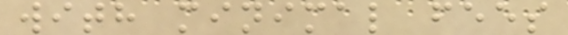with minimal fees
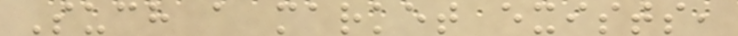Such a market exists,
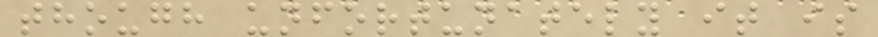though unfortunately it is
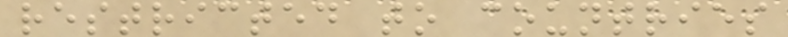restricted to countries
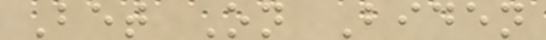Bet On Biden
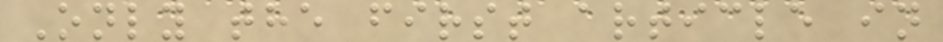Only the first article in
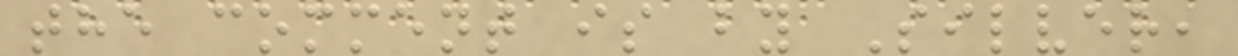the comment is by Silver,
